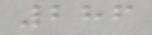286
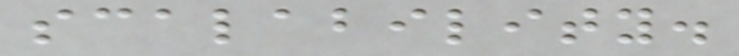scalability.
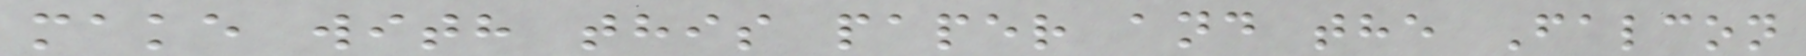make with this paper and the Falcon
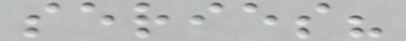series?
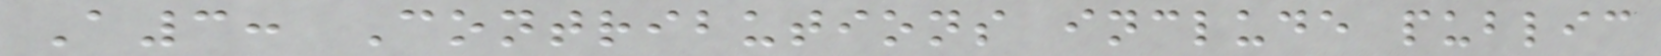A3: Contributions include public
